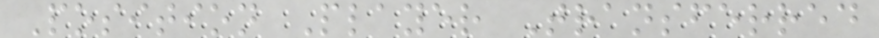Position Player Transferred
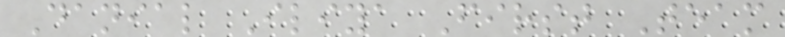Danial Iliya First Team
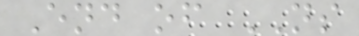End of NS
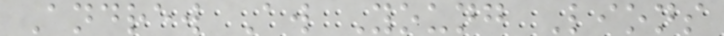Andrew Aw Young Lions
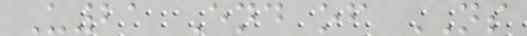U21 End of NS
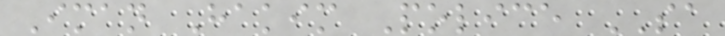Iman Hakim Police SA
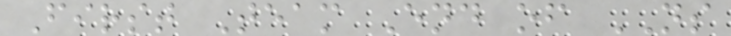First Team End of NS
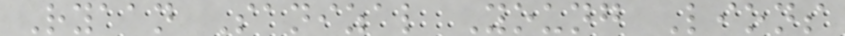Ryaan Sanizal Young Lions
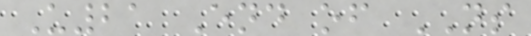U21 End of NS
